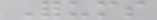Forums
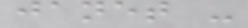janet -
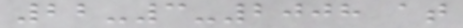22-3-2008 at
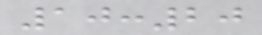10:20
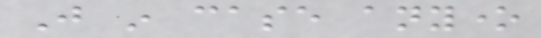Just in case anyone
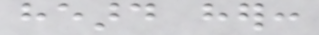heard her:
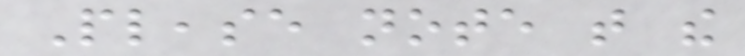Please note that the
